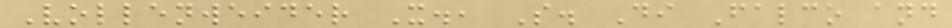Vollenweider X., S. Di Falco and
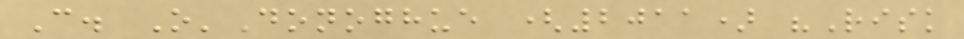C. O'Donoghue (2011) "Risk
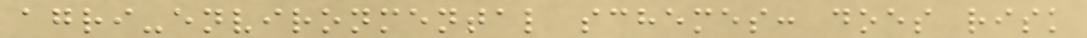agri-environmental schemes: does risk
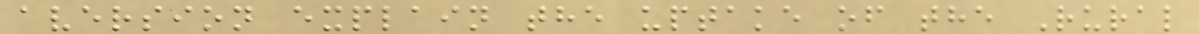aversion explain the uptake of the Rural
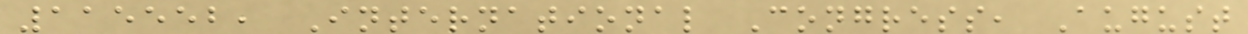115552, International Congress, August
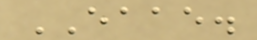EAAE.
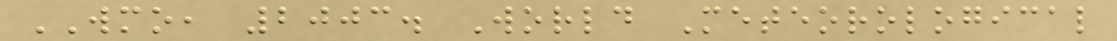WMO, 2003. World Meteorological
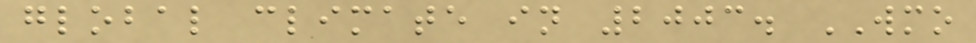global climate in 2003. WMO
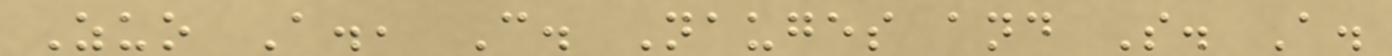Zuo A., C. Nauges and S. A.
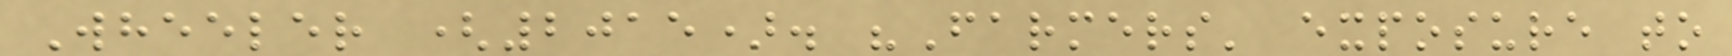Wheeler (2015). "Farmers' exposure to
